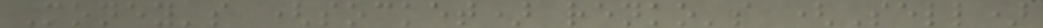Money's (socket) renko's (Sell)
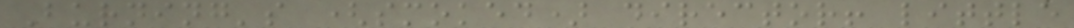Burning's (smoked) director! little
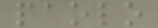paolo
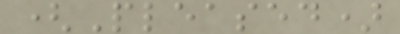(Pleased)
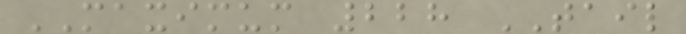MAXIMUM 228 TAIL
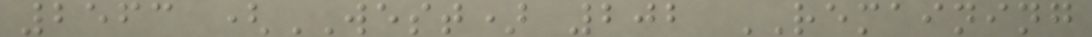2563 (WEST) 202 REMAINING
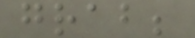grab;
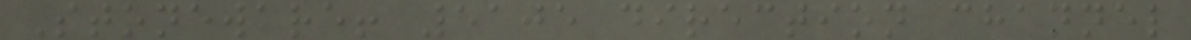Stoneware! 5105 direction channel
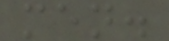men.
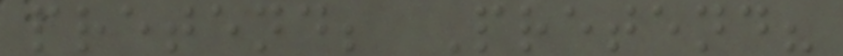pretend; Pretend?
